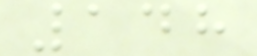148
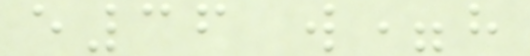e36 w=h
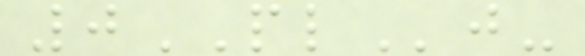0PLj-
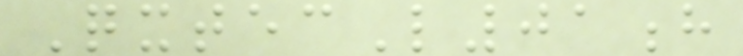QxtecL01h
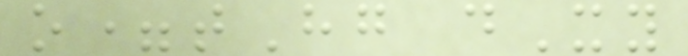o=tHg dXy
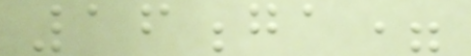16ga=
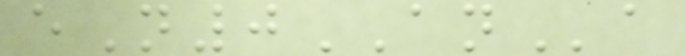eN0ANa
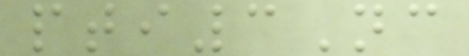pti3Nc
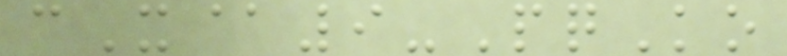cX@9-PqKo
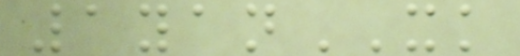1yanXK
